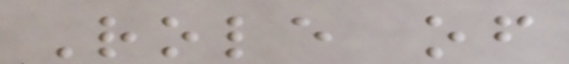Role of
